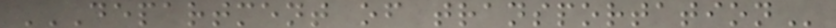DEPARTMENT OF TRANSPORTATION
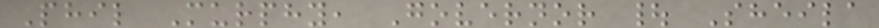Phil Murphy, Governor | Sheila
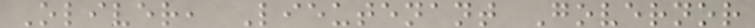Oliver, Lieutenant Governor
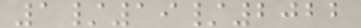1/19/2022
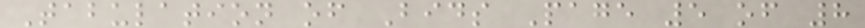Tabulation of Bids Page 5 of 8
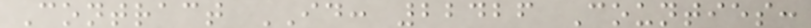Contract ID: 22426 Counties:
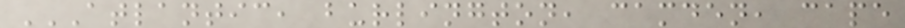ATLANTIC, BURLINGTON, CAMDEN, CAPE
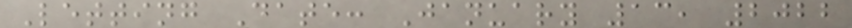Letting Date: January 13, 2022
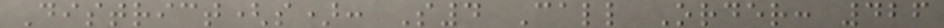District(s): S4 Call Order: 426
